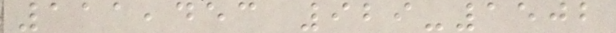111,453 929-1502
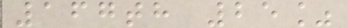167th 25%
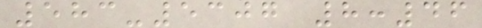583-5307 8:46
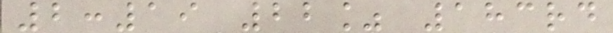2:19 22% 183rd
